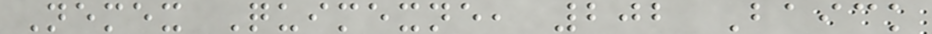Nemex Quimexne, 202 Baick
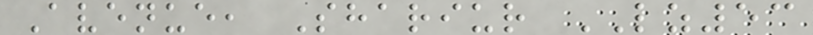Avenue, Shariur LZ53
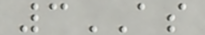3AS
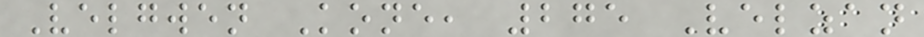Velgwen Kone, 275 Velzan
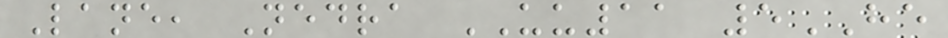Lane, Nedra UU11 5HE
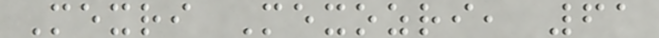Mexri Mexozri, 61
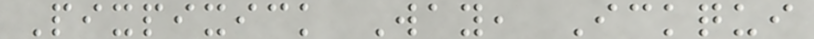Pixpixick Way, Ickqui
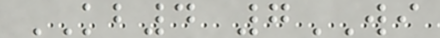KB4 7WI
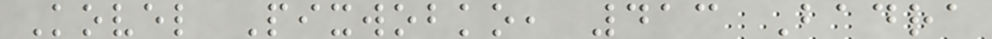Kovel Pixwobko, 413 Badra
